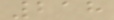218
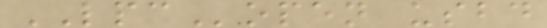LPCopen usbd
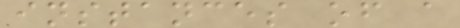instances of a
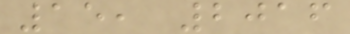15, 2016
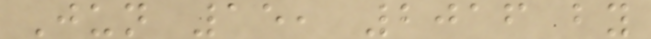Jun 15, 2016 by
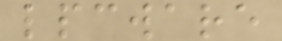lpcware
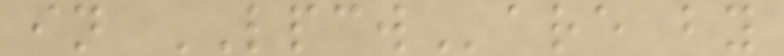in LPCWare by
